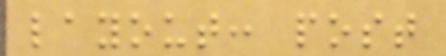layout: post
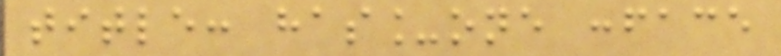title: has_one :face
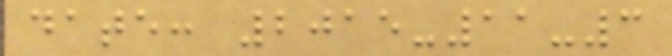date: 2015-11-3
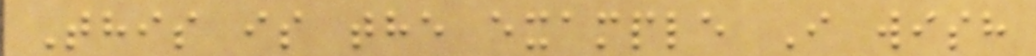This is the example I wish
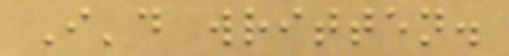I'd written.
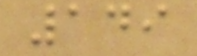149
